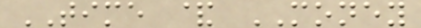TIME & MONEY
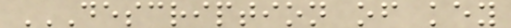DESCRIPTION OF KEY
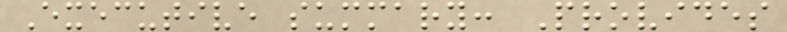Executive summary: Provides
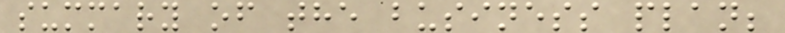summary of the business plan;
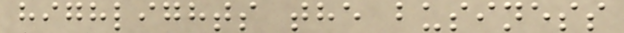highlights the business
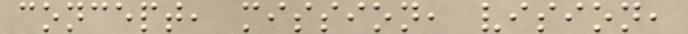concept, mission, vision,
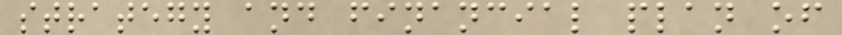strategy and financial plan of
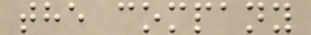the company
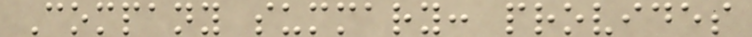Company summary: provides
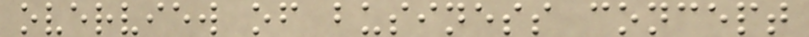overview of business concept
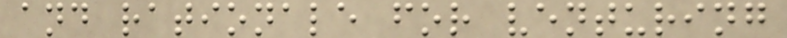and rationale for venturing
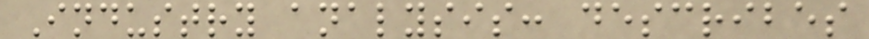Industry analysis: describes
